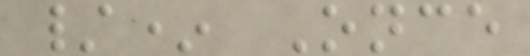/* Once
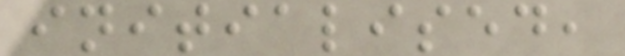initialised,
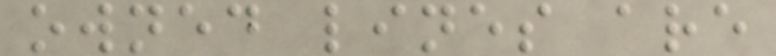owned lines are
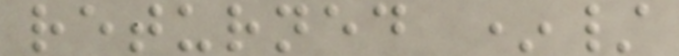returned */
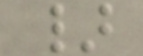}
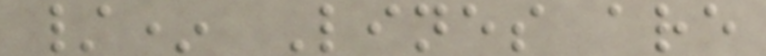/* Lines are
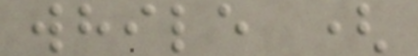while (
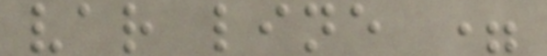var line =
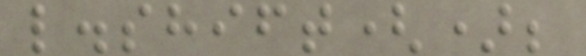l.shift();
